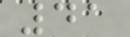41
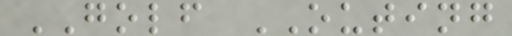GOLF OUTING
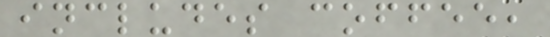includes coffee,
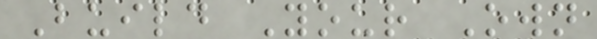Build Your Own
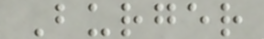Burger
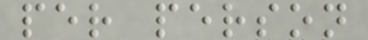per person
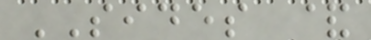SIDES &
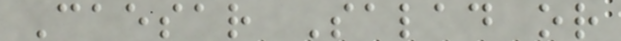Caesar Salad or
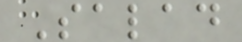Salad
